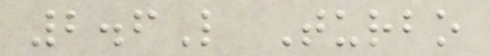2.6L Turbo
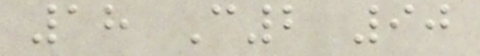18 C2 90
